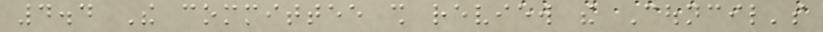4.4 The committee shall review the Council's
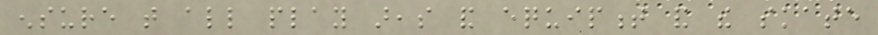ensure that all play areas and equipment and the skate
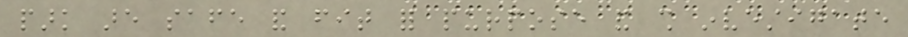park are safe and fit for purpose and shall investigate
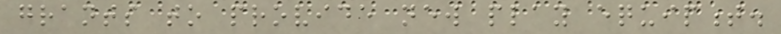grants to provide new play equipment.
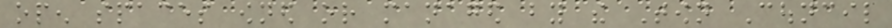open spaces owned or managed by the Town Council
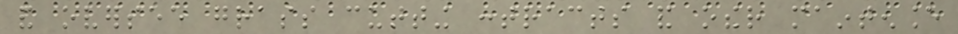and oversee grass cutting contracts and other maintenance
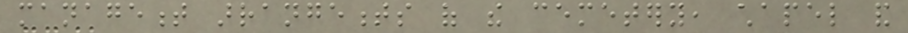management arrangements of the cemetery, chapel and
